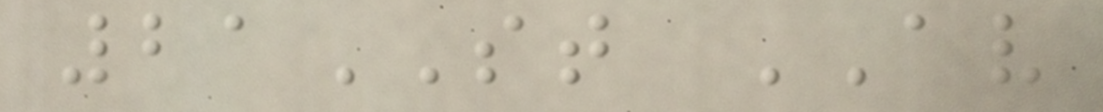21ST AV
